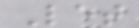Let
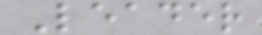Leader
